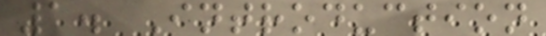1. Introduction
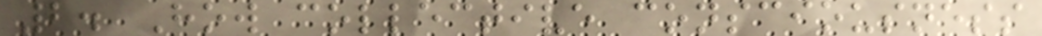2. How collective consciousness
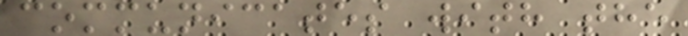communicates with the
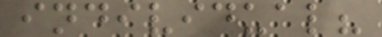individual?
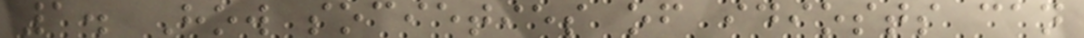1. How societies of idiosts can
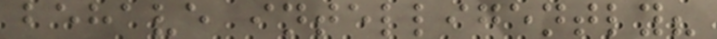behave intelligently?
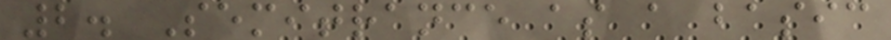2. Semitrance as a basic
